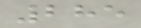285
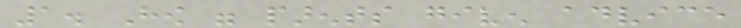1. How were parents given advice
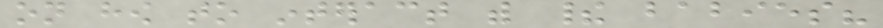on how to interact with their babies?
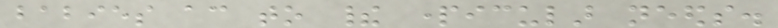babies according to their particular needs.
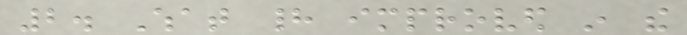2. What had improved in the
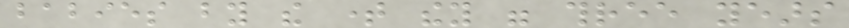babies by the time they were three years
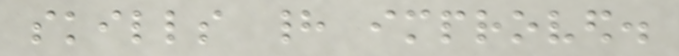skills had improved.
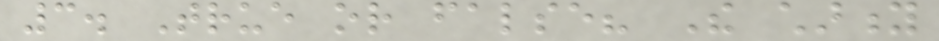3. True or false? The charity
